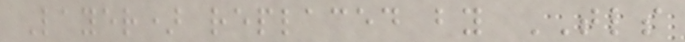Layer) replaced by TLS
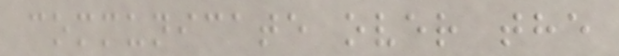communicate over the
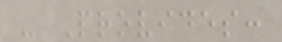- Provides:
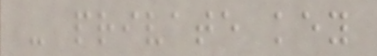- private key
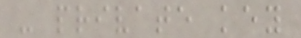- private key
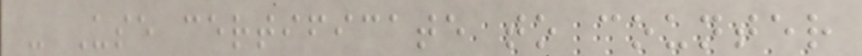- Use certificate to counter
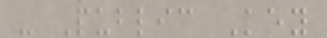- Public Key
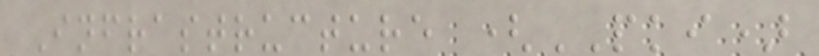Infrastructure (PKI)
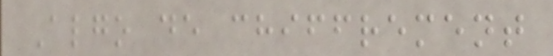Algo de chiffrement
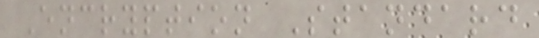Encryption Standard
